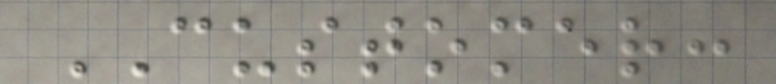CUSTOMER:
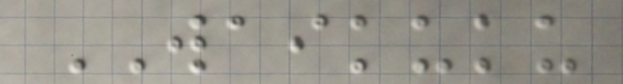WAIKUKU
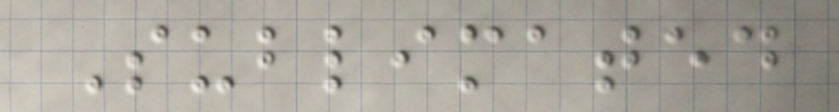Sublimated
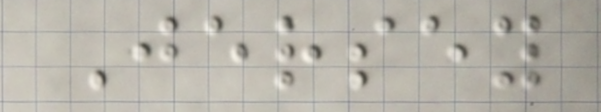Jersey
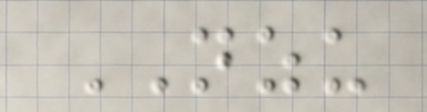NZU
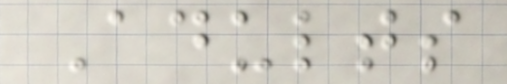Adults
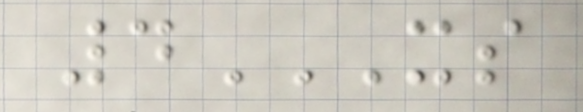4XS
